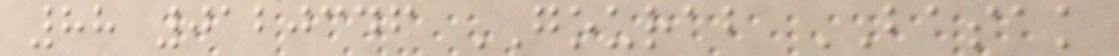88 0120346 GOURAB BASAK
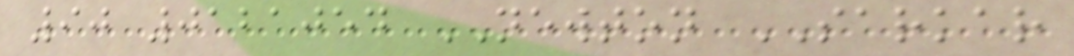90 0121054 NEWTON SARKAR
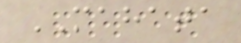MAHATA
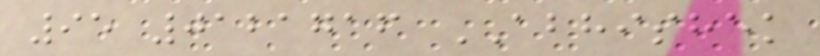95 0121716 ABHISHEK
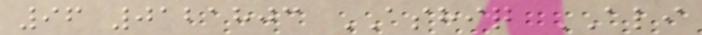96 0121803 ASHIQ ALI
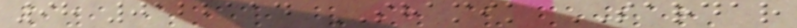98 0122114 SHAMIK SARDAR
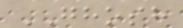GHOSH
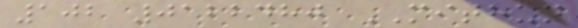102 0122480 MITHUN
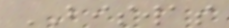BISWAS
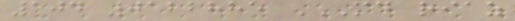104 0122885 MD RIAZ
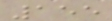155
